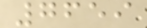7659
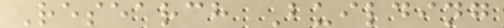Research Building
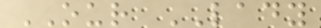OUR LADY
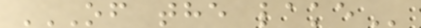OF THE LAKE
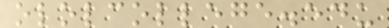ololcollege.edu
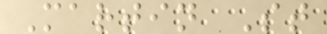Martin St
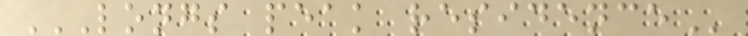LONGS PEAK RESIDENCE
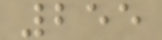255
